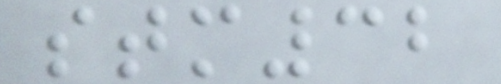stm32
